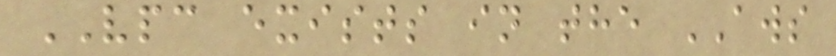VPC exists in the AWS
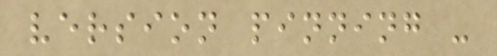version pinning -
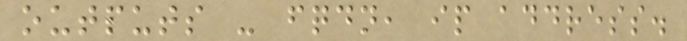outputs - fqdn, ip address.
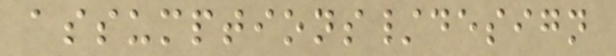assumptions/design
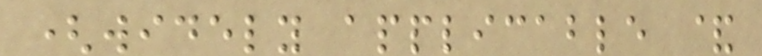(widely applicable &
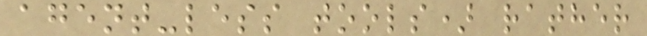agent-less tools) rather
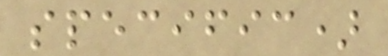specific)
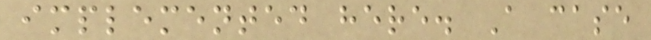implemented here. A case
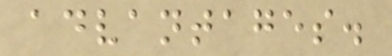advantages.
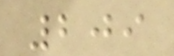209
